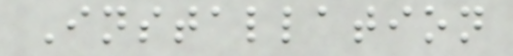Installation
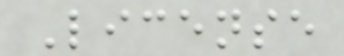License
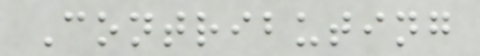Contributing
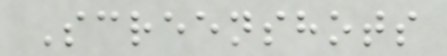Screenshots
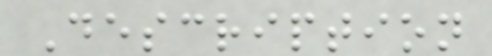Description
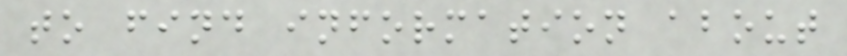to find information about
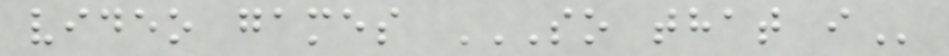video games SO THAT I
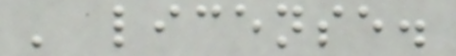' license.
